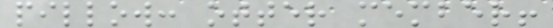pillow: otter member!
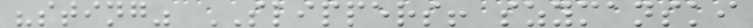"sting" SLIPPERS! szymanski
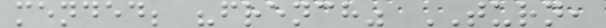mended; "french" TURN,
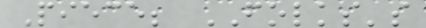Piece; FOLKS's
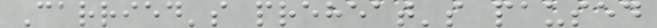Carried's preheat's paused
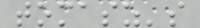tomasz's
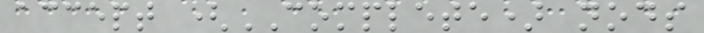accept (COMPLETE) nods
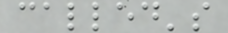called's
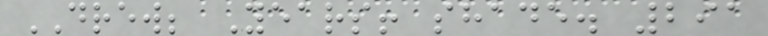DREW; Years! shade. 291
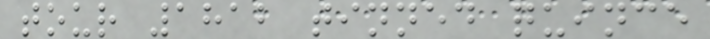tour 1812 tinned quince
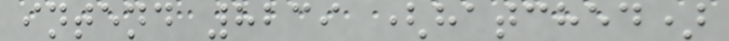intend 8239 (hatched)
